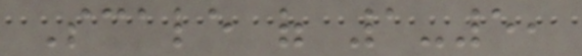Scale of 1-5,
